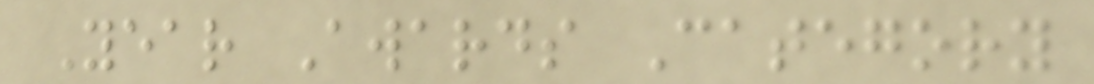Year Awards Category
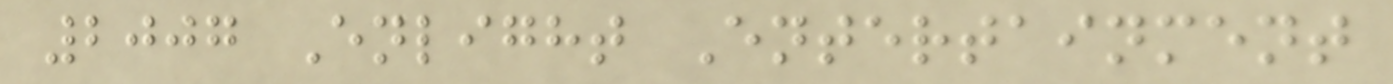2007 Enlight Entertainment
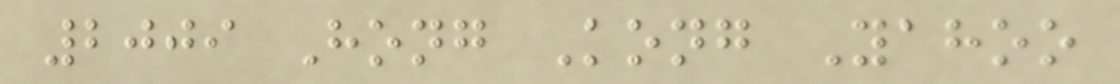2009 Hong Kong Yahoo
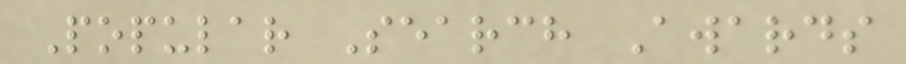Popular Search Awards
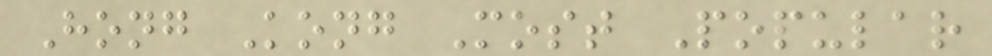Hong Kong Most Popular
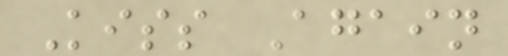Kiss Again
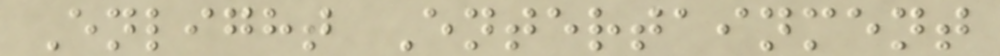Enlight Entertainment
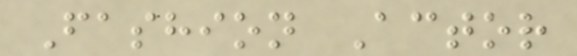Fashion Actor
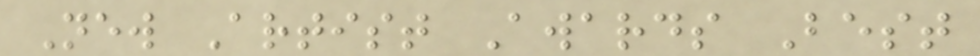New Artist Awards Best
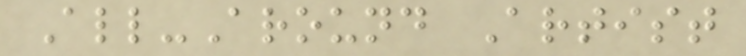All-Around Artist
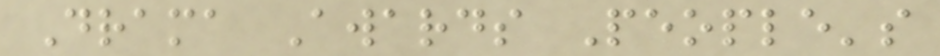Drama Awards People's
